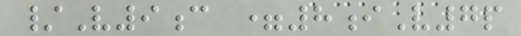/V9c =8iV7p
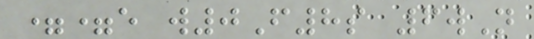==e w0F8s 6wN
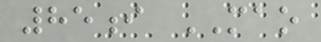85i MAO
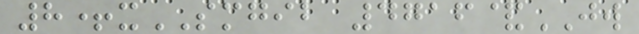8+xSMGIB 4716&JW
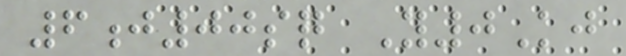6j00sq Y0Kj
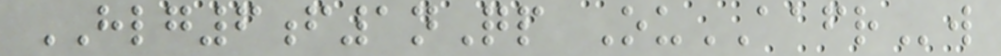HLG6f1nQp OuAAFRw
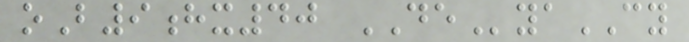oB9hx40 DEyaCY
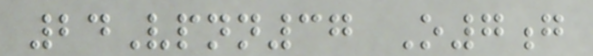24Vpnn37 O7g
